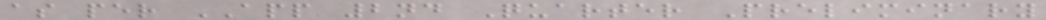as per APP 2nd Quarter Preliminary
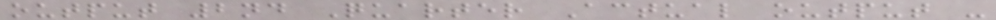output 2nd Quarter Actual output -
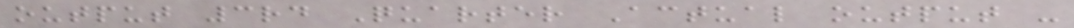output 3rd Quarter Actual output -
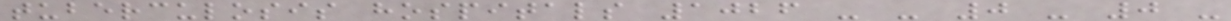tuberculosis hospitals 1026 - - 0 - 0 -
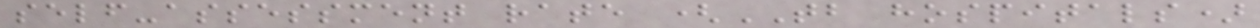self-assessment rate (TB hospitals)
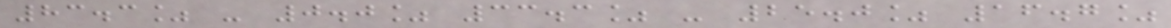83.3% - 0.0% 33.3% - 25.0% 16.7%
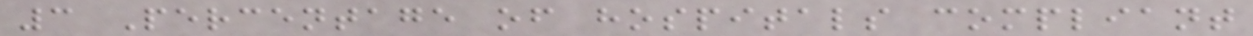3 Percentage of hospitals compliant
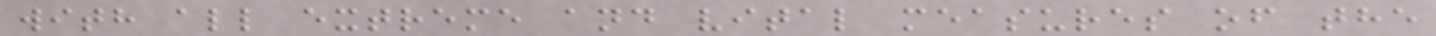with all extreme and vital measures of the
